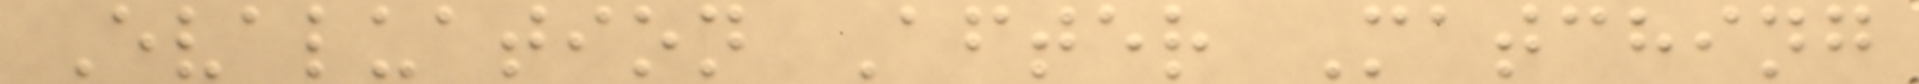Evaluation After Matching
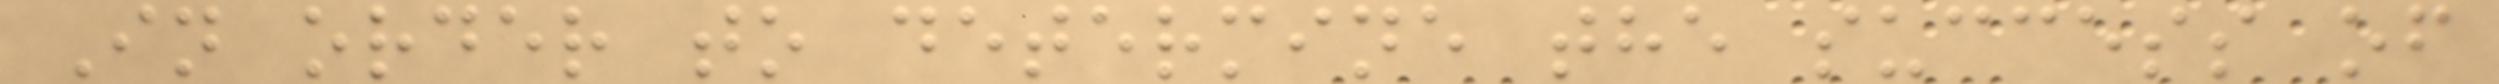In order to determine the success of
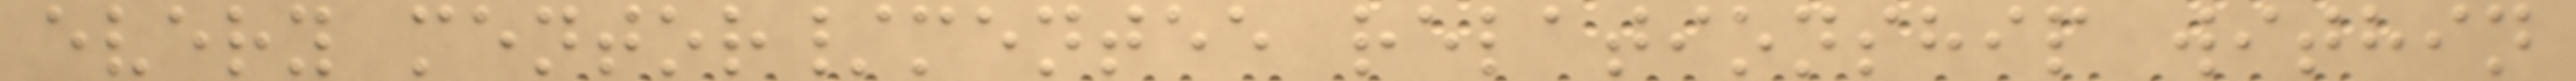every mentor/mentee relationship within
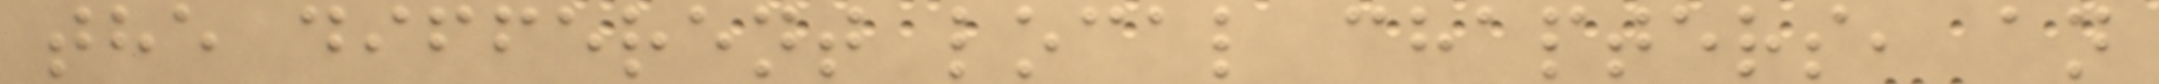the different local chapters, an
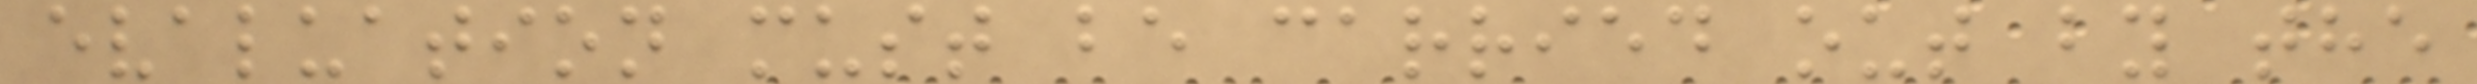evaluation must be carried out by the
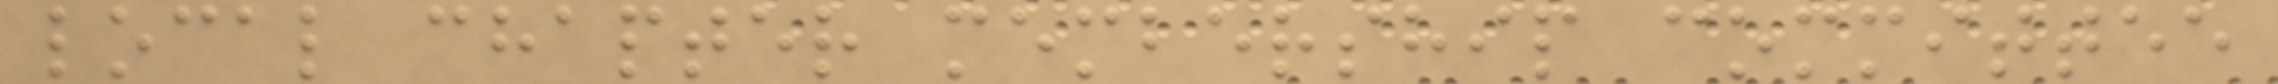local chapter membership committee
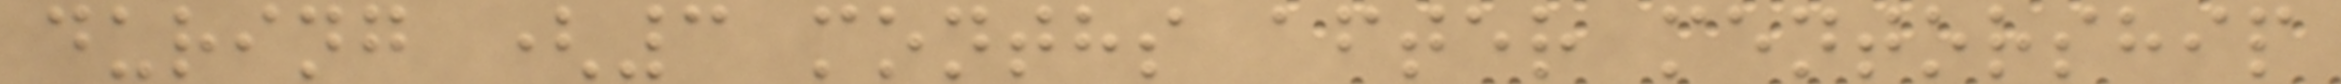during (3 months after mentorship
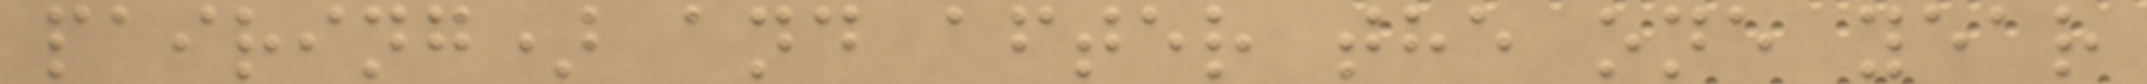pairing) and after the one year
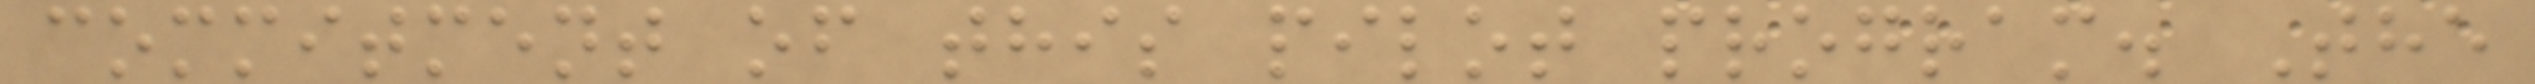commitment of this pilot program. The
